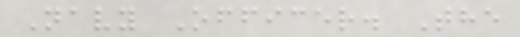Navy Officer. The
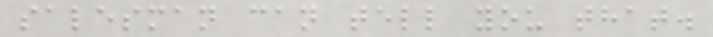salesman can tell you that.
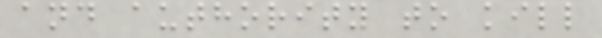and authority to kill
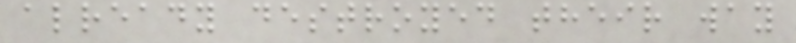already destroyed their way
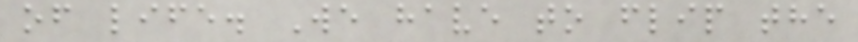of life. We have to flip the
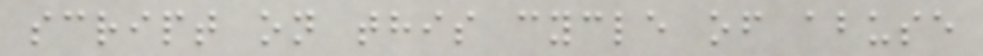script on this cycle of abuse
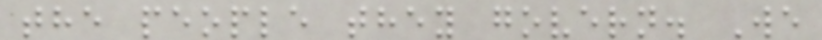the people they govern. We
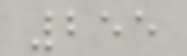255
